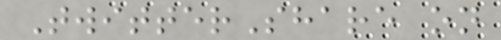TwitterShare on
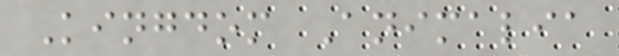Kingdom Animalia
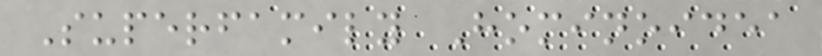Superfamily Hominoidea
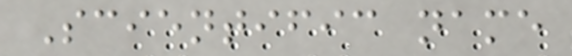Scientific name
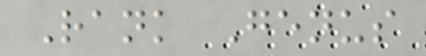Rank Genus
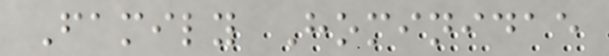Family Hominidae
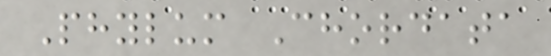Phylum Chordata
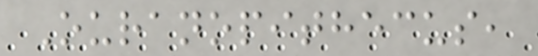Ouranopithecus,
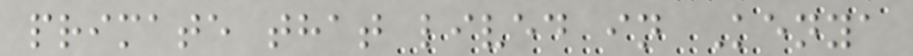primate that lived in Kenya
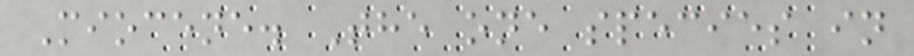Miocene. The one species in
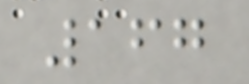167
